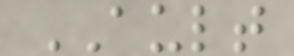AULT
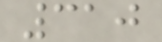310
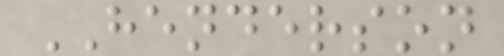HENDERSON
